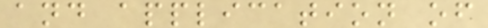and application of
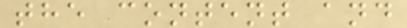the content and
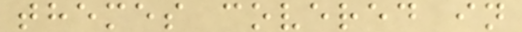themes covered in
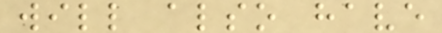will also have
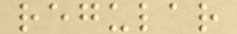regular
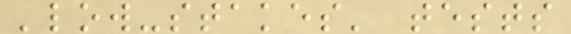'low-stakes' tests
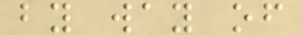by way of
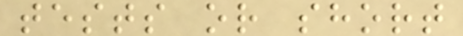tests or short
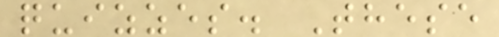quizzes. These
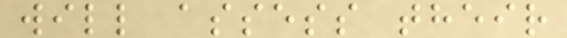will assess their
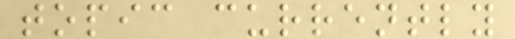topic currently
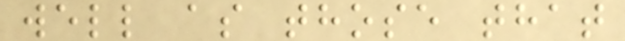well as those that
